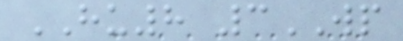HU8 3WP
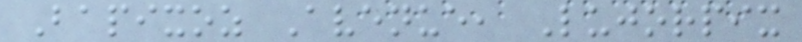Bapixoz Avenue, Lujorpix
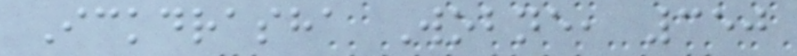Ickdrasha Wobne, 350
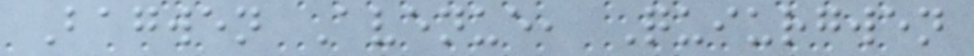Bagwen Avenue, Quiurgwen
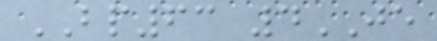BP63 4JE
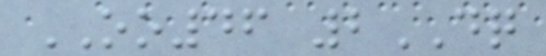OO46 2DQ
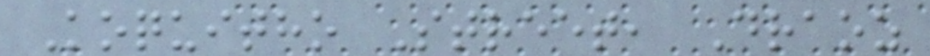Koquitho Street, Draoz
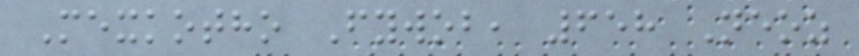Mexkotho Fywob, 658 Neoz
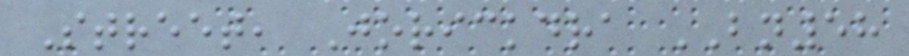Street, Jorickdra BN58
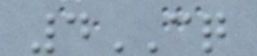4CQ
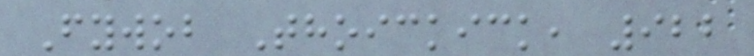Fywob Thoickick, 922
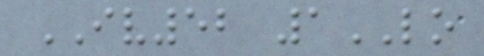IV52 1LO
